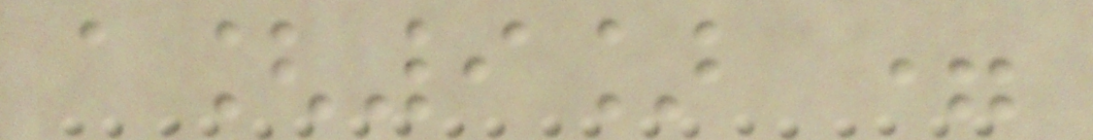a[9] =
